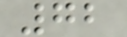72
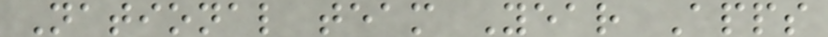National team Year Apps
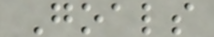Goals
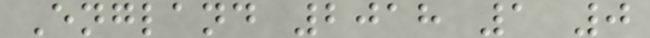England 2018 1 0
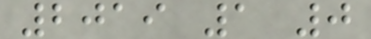2019 1 0
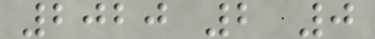2020 2 0
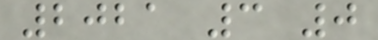2021 3 0
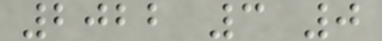2022 3 0
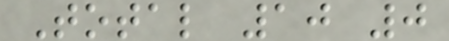Total 10 0
